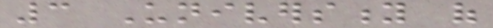3 University of
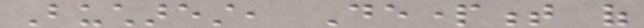Bucharest, Department of
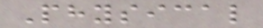Physical
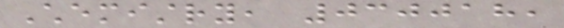Chemistry, 030018,
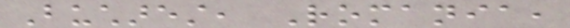Bucharest, Romania,
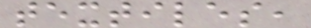textiles,
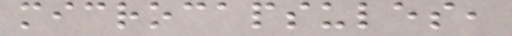microcapsules,
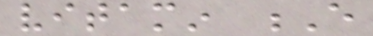vitamin E
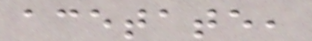acetate,
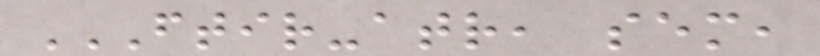FTIR-ATR, SEM,
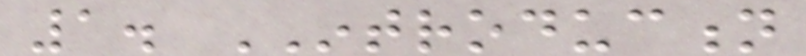1. INTRODUCTION
